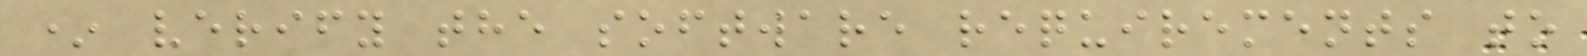* verify the software requirements to
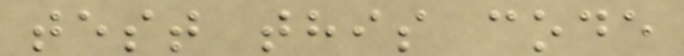test this code
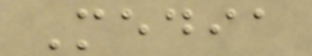Media
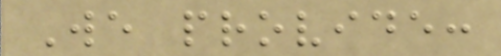We provide:
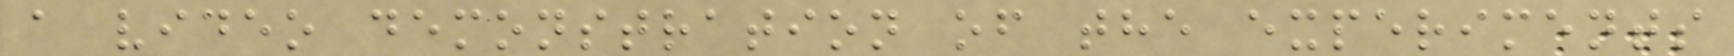a video demonstration of the experiments
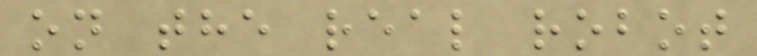on the real robot
